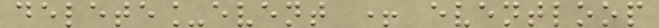delete_event + eventloop
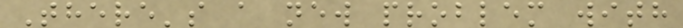There's a new problem with
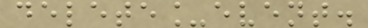delete_event.
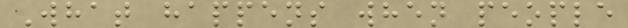What happens when people
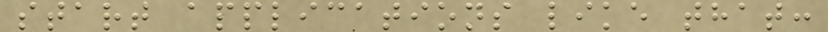start applications like that:
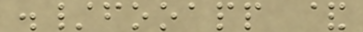./fooapp &
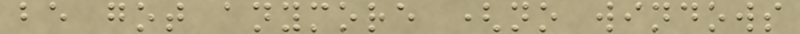be got anymore (no windows
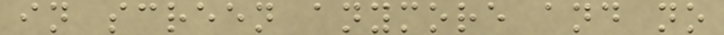in screen anymore and no
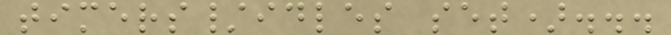timers/idles set)...
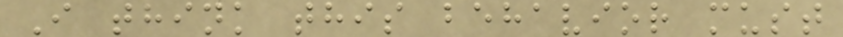I think this behavior must
